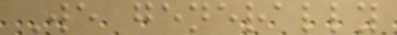We generally
